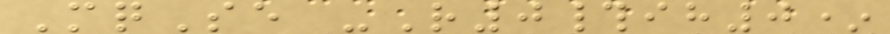MqSe -R0#ih0*
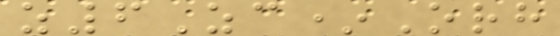z6Zc*Orh
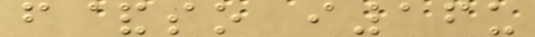f&so i16u
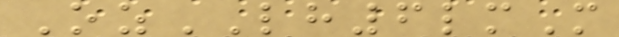OzLH6lmM
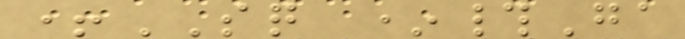+SQ *#Ga
